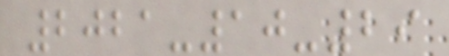2021-10-29
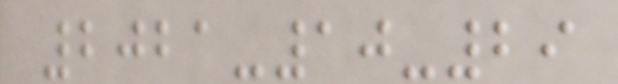2021-10-29
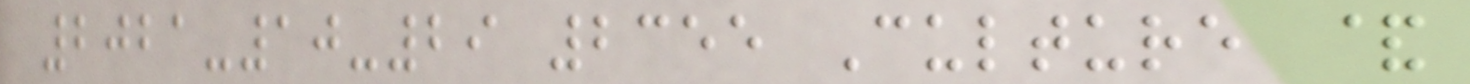2021-10-29 2355 Culture &
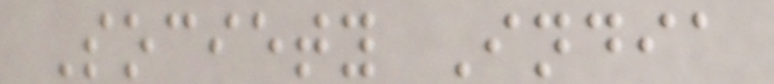Society India
